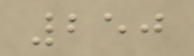250
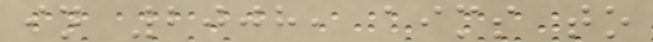in 2008, aims to
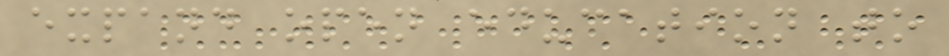expand open education to
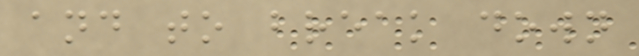and to break down
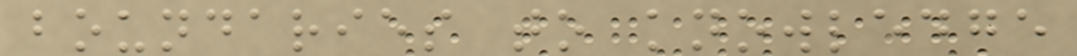boundaries to knowledge
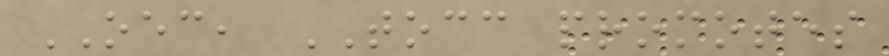OEC, TOCC promotes
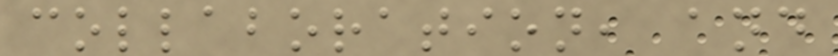collaboration, and
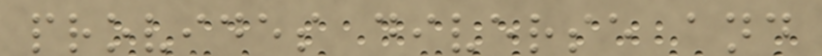provides diverse and
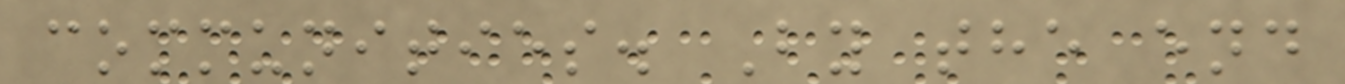communities. By the end
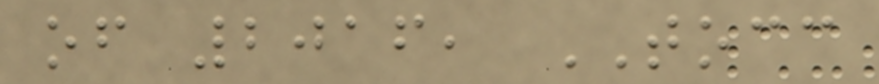of 2016, TOCC
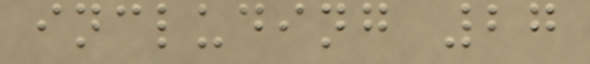including 27
